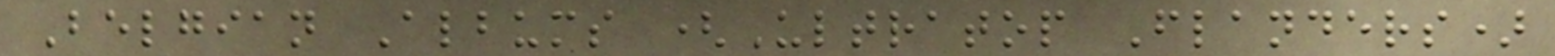Belgian Albums (Ultratop Flanders)
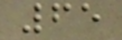65
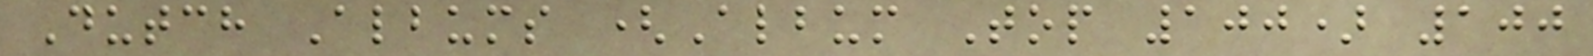Dutch Albums (Album Top 100) 100
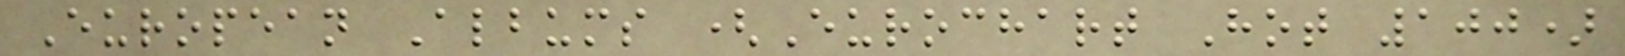European Albums (Eurochart Hot 100)
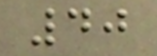40
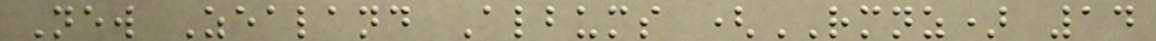New Zealand Albums (RMNZ) 14
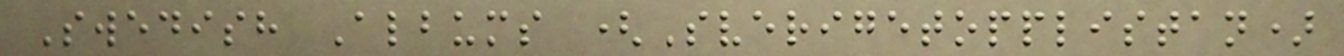Swedish Albums (Sverigetopplistan)
